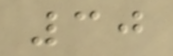30
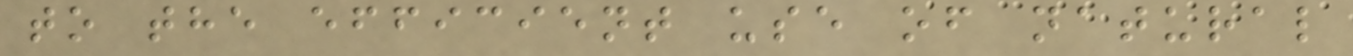to the efficient use of natural
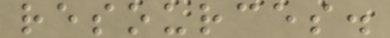resources.
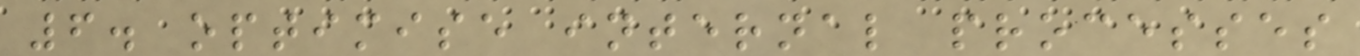6. optimise internal processes
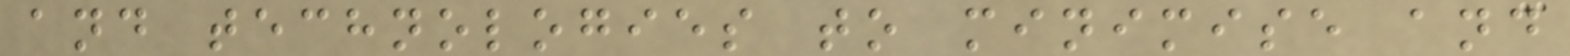and technologies to minimise and
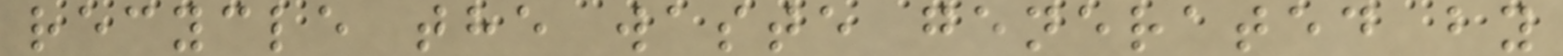recycle the waste generated by
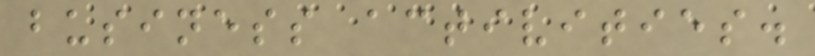business activities.
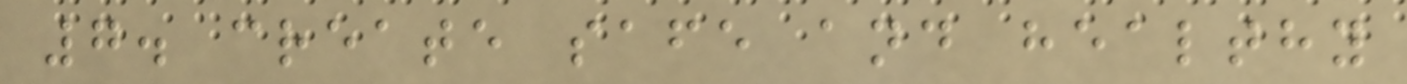7. create safe and healthy
